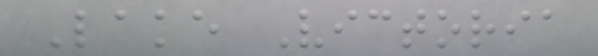Lake Victoria
